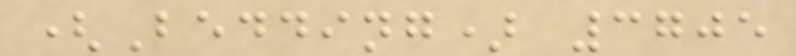(Bedding) 3705
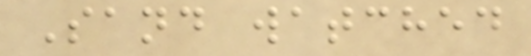Sand watched
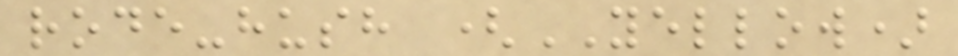rode-hush (YELLOW)
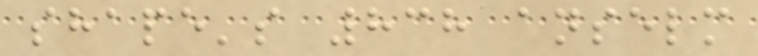shape's 838 anselm
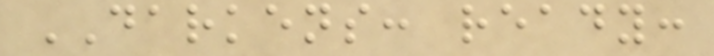DARKENS: ready:
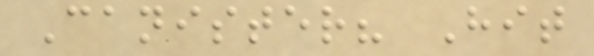Canister? Hit
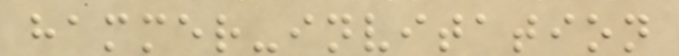hammer-invitation
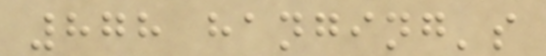878 hanging's
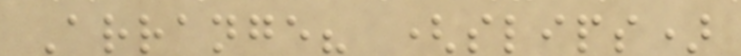Arrange? (slips)
